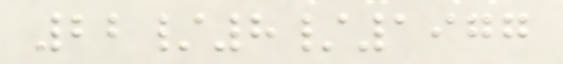22/8/1977
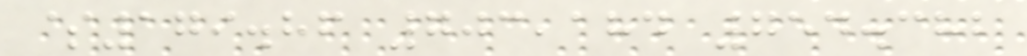$179.86 703,184 754.382
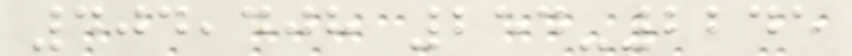404,408 254-2245
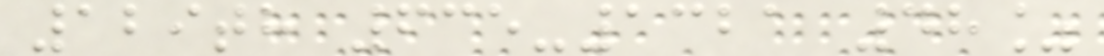129th 635-1321 48%
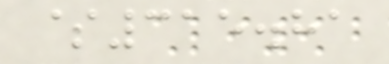$315.81
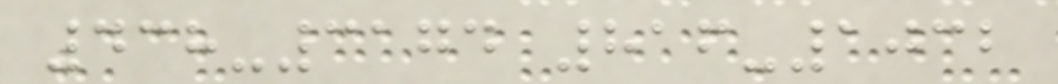438-3174 816-1032
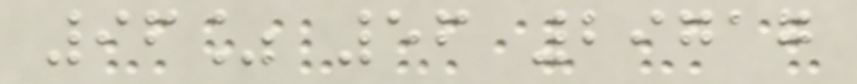96% 56 29717
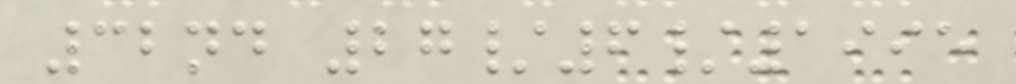32nd 27/6/1995
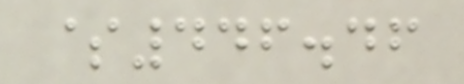$446.46
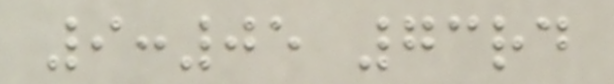9:05 73rd
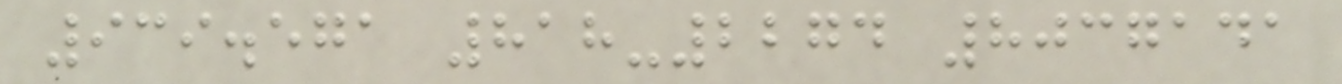939.571 818-2274 8037141
